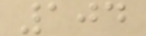104
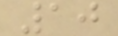10
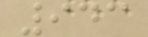943
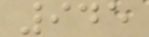945
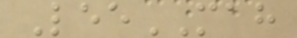LeeMAH
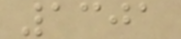1301
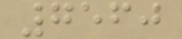7560
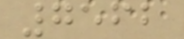7562
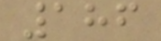186
